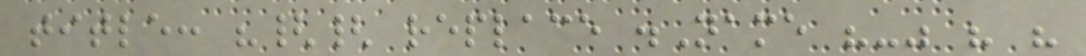title: "{{ replace .Name "-" " "
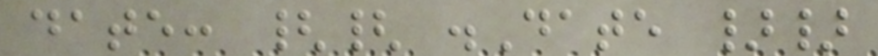date: {{ .Date }}
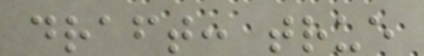draft: true
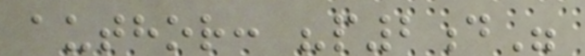author: "p2d"
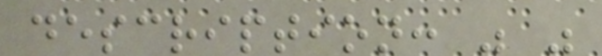description: " "
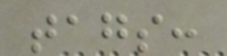tags:
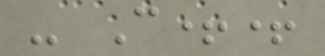- C++
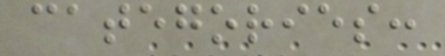categories:
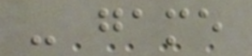- game
